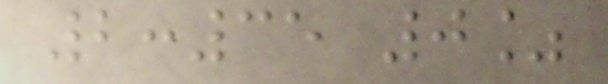2:35 0%
